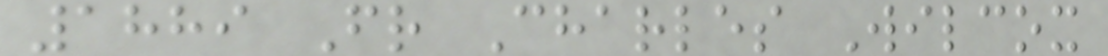1889 Fr Charles Wilcox
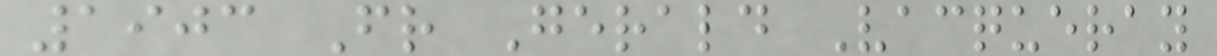1903 Fr Gerald Vacqueray
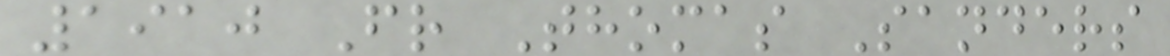1910 Fr Thomas Sanders
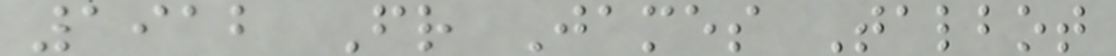1912 Fr James Talbot
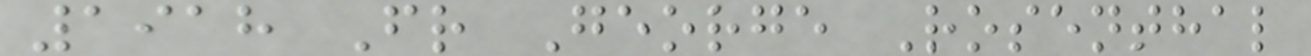1918 Fr George Rosenthal
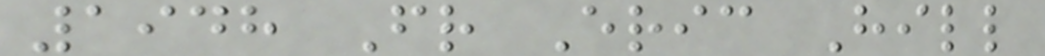1948 Fr Eric Hill
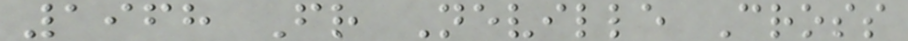1968 Fr Neville Cross
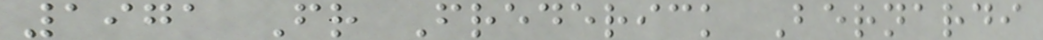1971 Fr Frederick Bernardi
